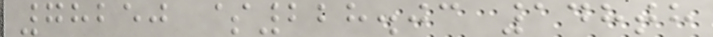78250 $228.03 148th
